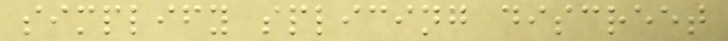simplify splicing discreet
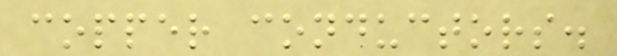copper conductors.
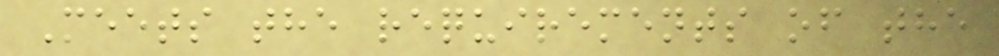Meets the requirements of the
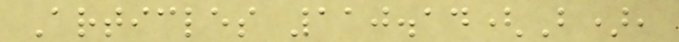Articles 110.14(B),
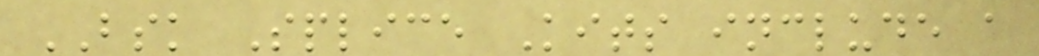BSK Splice Kits include a
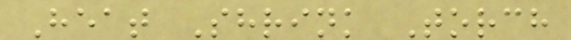Heat Shrink Torch
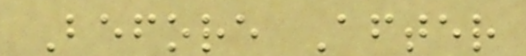Before After
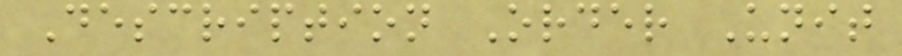Description Order Unit
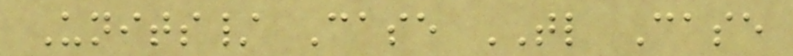Units/ Case TL Case
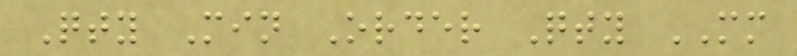Qty Min Order Qty MM
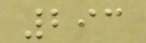293
